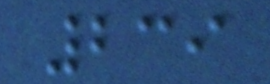239
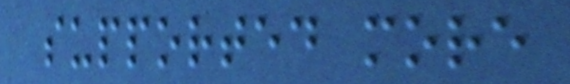supported more
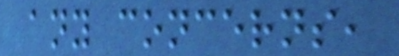any concerns,
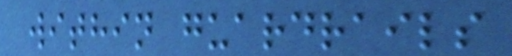within guardrails
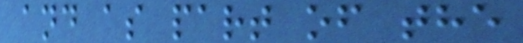and as part of the
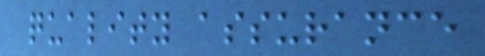quality assurance
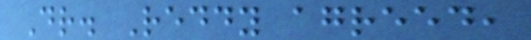Dr. Reddy agreed,
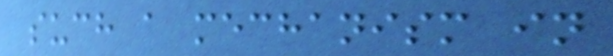such a mechanism in
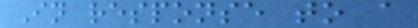In response to a
